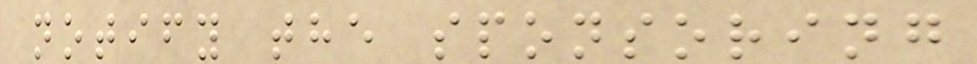notify the sponsoring
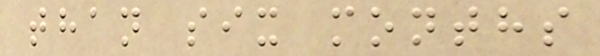than six months
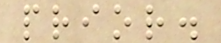prior.
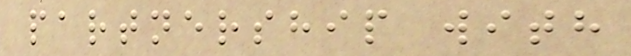partnership with
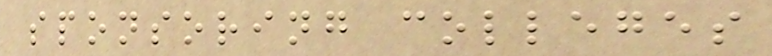sponsoring colleges
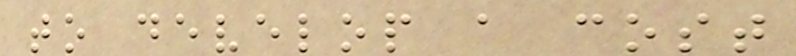to develop a cost
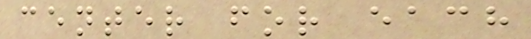center for each
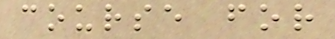course for
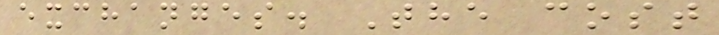exchanges. The cost
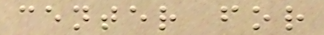center for
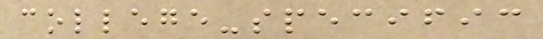college-specific
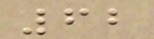62
